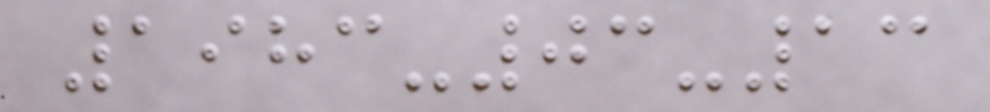1983-03-13
